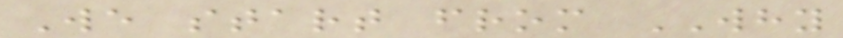We start from WHY
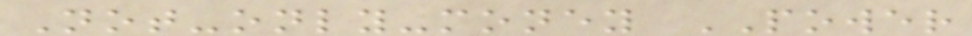Not-only-money POWER
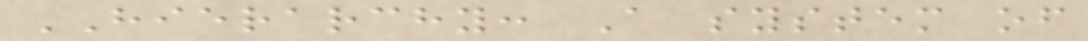HIERARCHY: A system of
